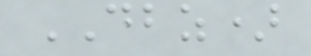DBZ)
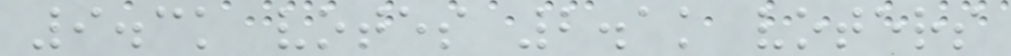9.3k votes 2.1k voters
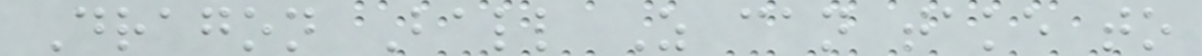Dragon Ball Z can take to
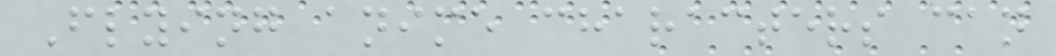Flying anime characters can
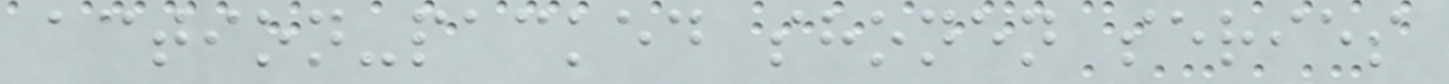action-packed shonen series
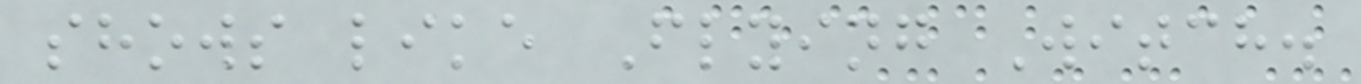shows like Flying Witch.
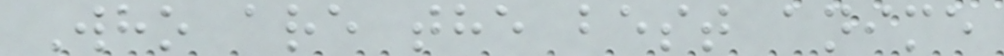Who are the best anime
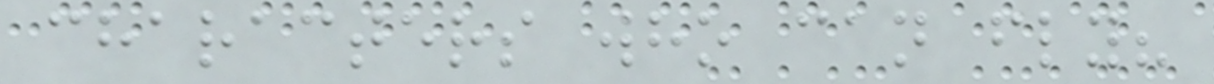characters who can fly?
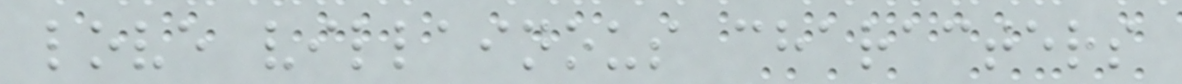love villainous characters
